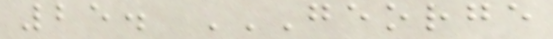25. GEORGE
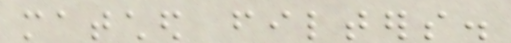matched filters.
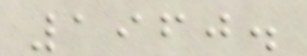1960.
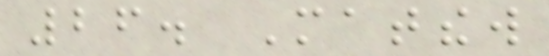26. Matthew
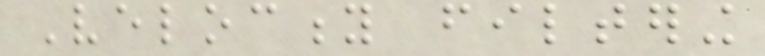Velocity filtering
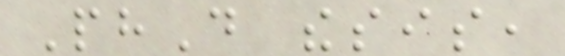PhD thesis,
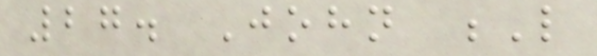27. John L
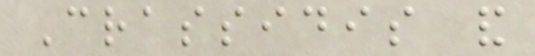Crassidis and
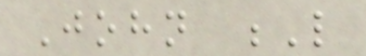John L
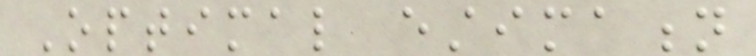Optimal estimation
